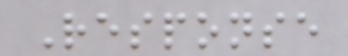Response
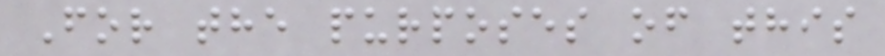For the purposes of this
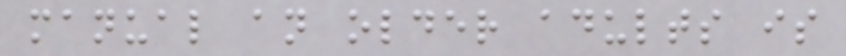manual an older adults is
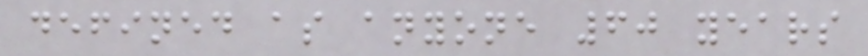defined as anyone 60 years
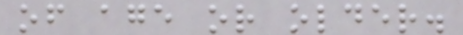of age or older.
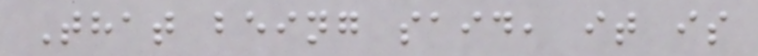That being said, it is
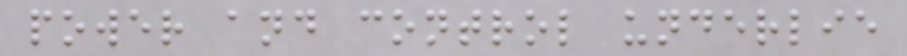power and control underlie
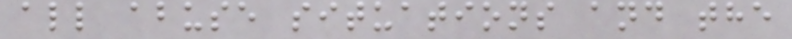all abuse situations and the
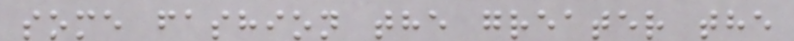some fashion the greater the
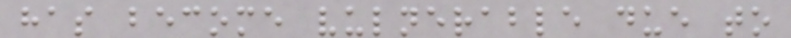has become vulnerable due to
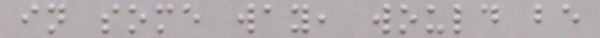in some way, would be
